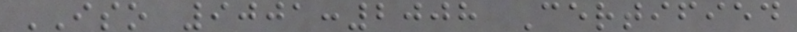ISO 9001:2008 Certified
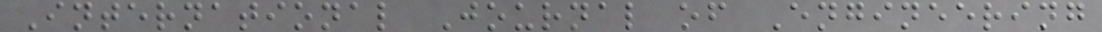International Journal of Engineering
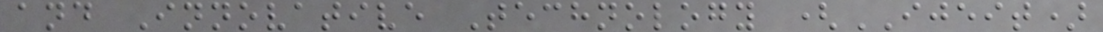and Innovative Technology (IJEIT)
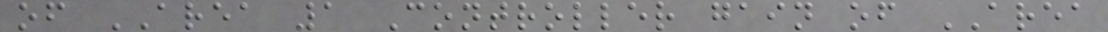of AREA 1 Controller gain of AREA
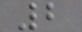2
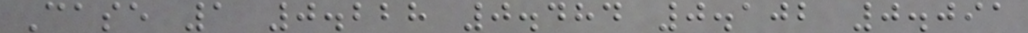Case 1 0.228 0.484 0.102 0.091
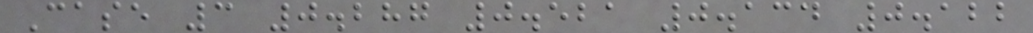Case 3 0.287 0.521 0.134 0.122
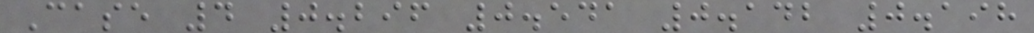Case 4 0.296 0.541 0.142 0.198
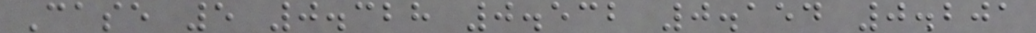Case 5 0.328 0.532 0.154 0.201
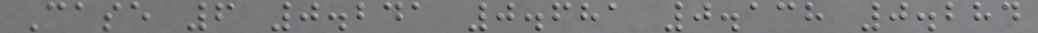Case 6 0.241 0.681 0.138 0.284
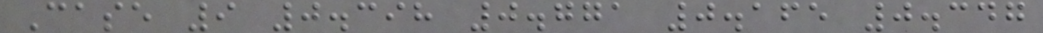Case 9 0.398 0.771 0.165 0.347
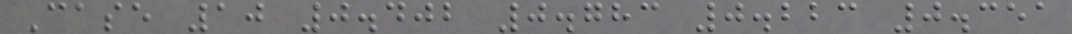Case 10 0.402 0.783 0.223 0.351
